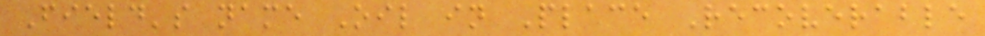Field's name Oil in Place Recoverable
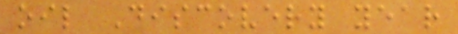oil Discovery year
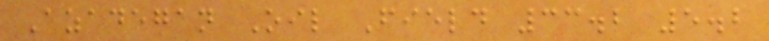Azadegan Oil Field 33.2 5.2
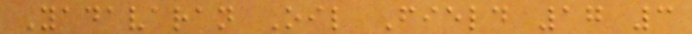Yadavaran Oil Field 17 3
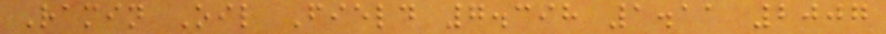Ramin Oil Field 7.398 1.11 2007
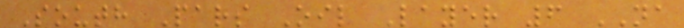South Pars Oil Layer 6 NA
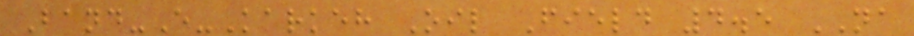Band-E-Karkeh Oil Field 4.5 NA
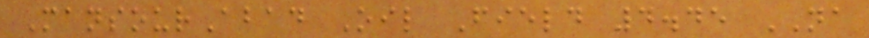MansourAbad Oil Field 4.45 NA
